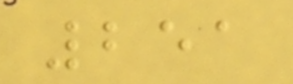251
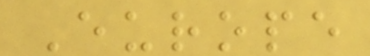Europe
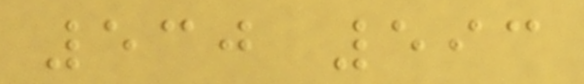530 593
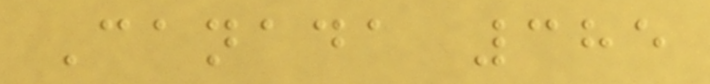Canada 385
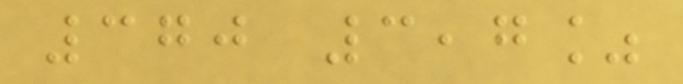370 3,7%
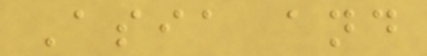Asia and
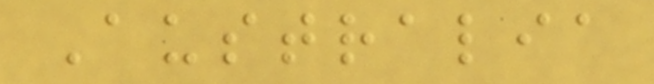Australia
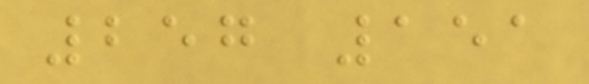257 151
